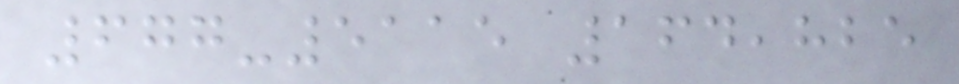677-5115 164,825
